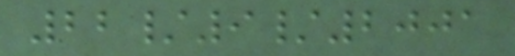22/9/2001
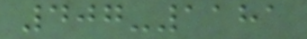407-1181
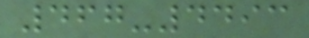467-4493
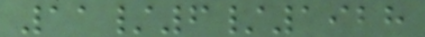11/6/1928
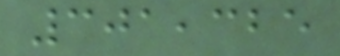301,325
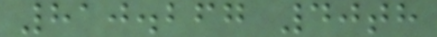810.267 40th
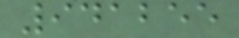941255
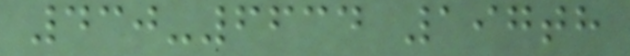430-6634 197th
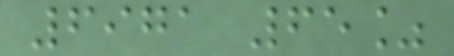6971 65%
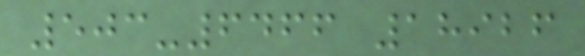503-6466 18926
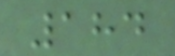184
